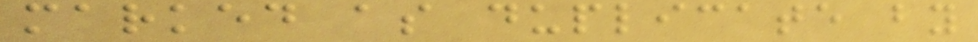marked as duplicate by
